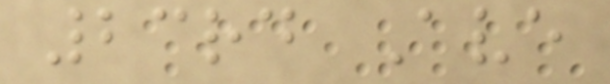23rd Ave
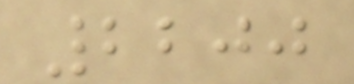2200
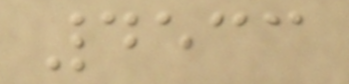4533
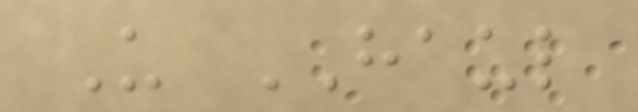U HAUL
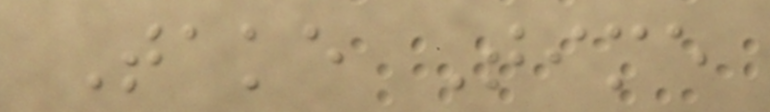Take Time
